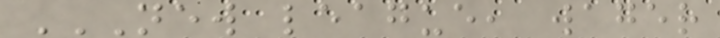NEW LEAGUE, WAGER
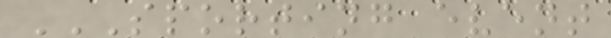SPORTING EVENT
